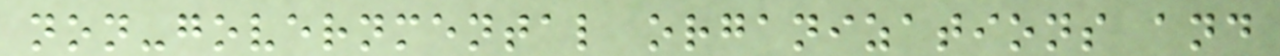non-governmental organizations and
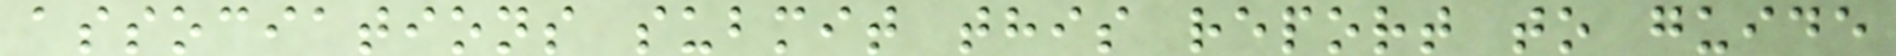associations submit this report to guide
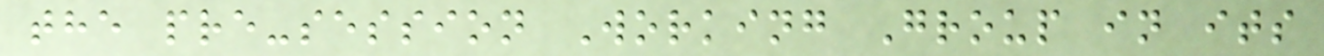the pre-session Working Group in its
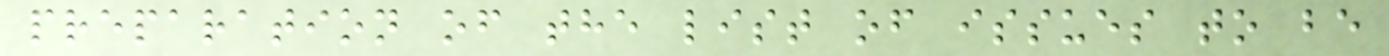preparation of the list of issues to be
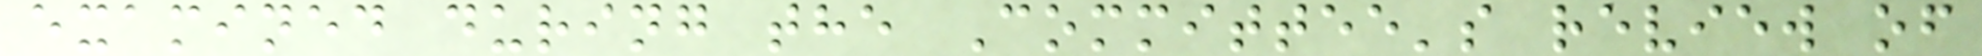examined during the Committee's review of
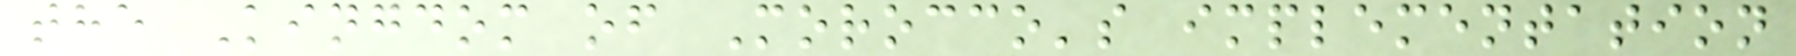the Kingdom of Morocco's implementation
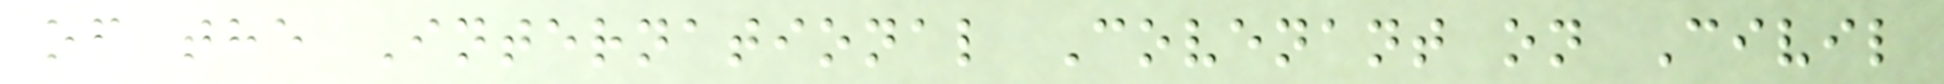of the International Covenant on Civil
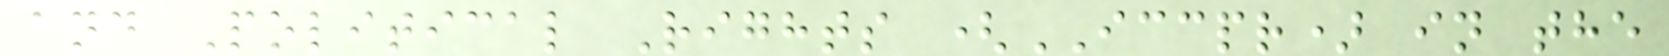and Political Rights (ICCPR) in the
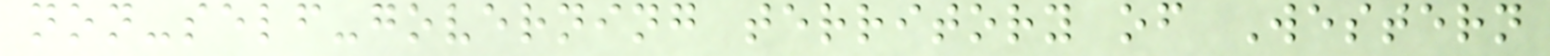non-self-governing territory of Western
